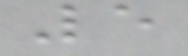5
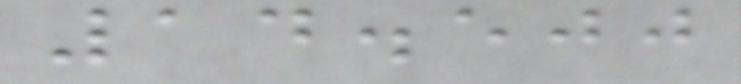14.500
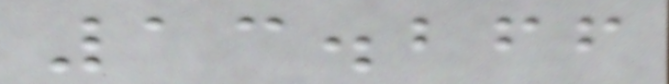13.266
